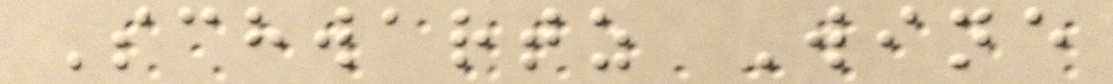Schwartz Wine
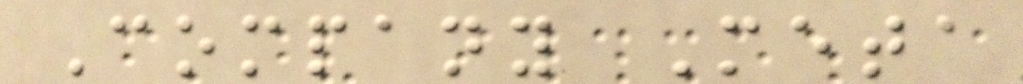Company Meta
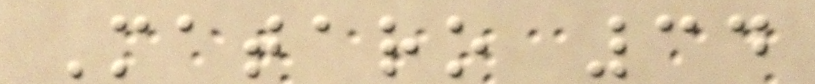Mataro 34
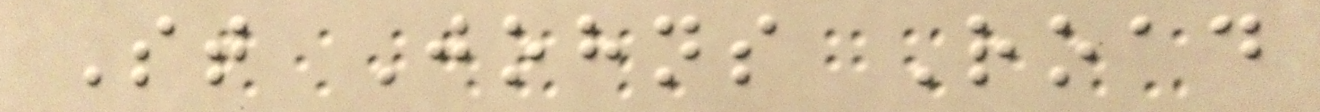St Johns Road
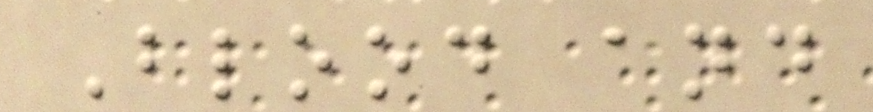Blood and
